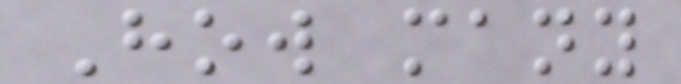How many
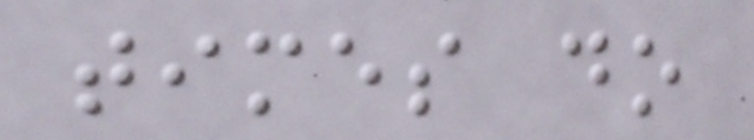times do
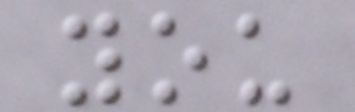you
